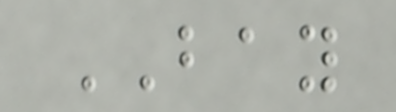BAY
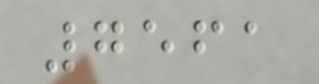7561
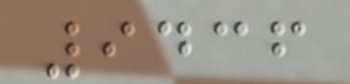9436
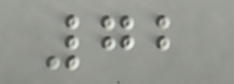72
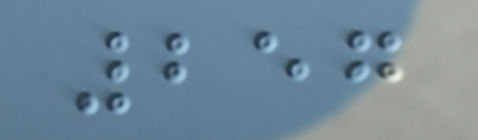257
